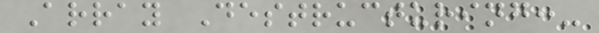Array Destructuring:-
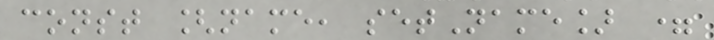const [name, setName] =
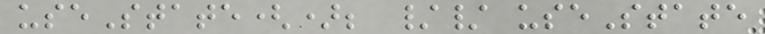useState(); // useState
